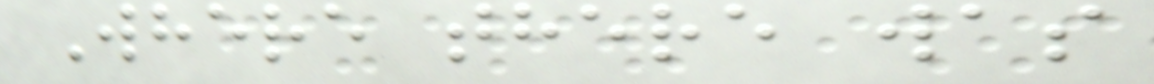Where there was
